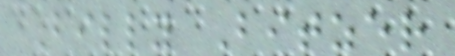Billy Bitzer
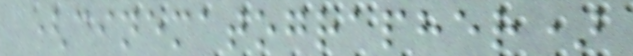(cinematographer)
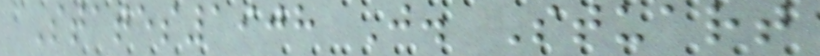States1908 J. Stuart
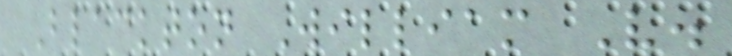Blackton William V.
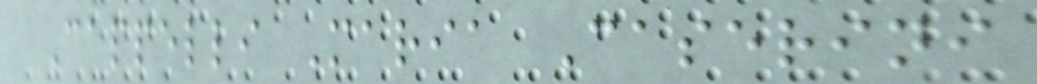Cappelli Maria Caserini
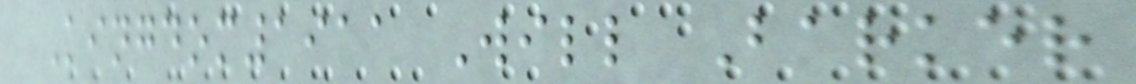Kingdom1911 Will Barker
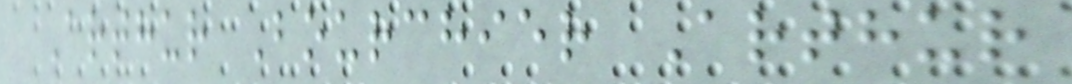Arthur Bourchier Arthur
